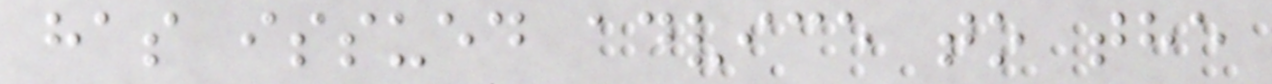has issued advice to the
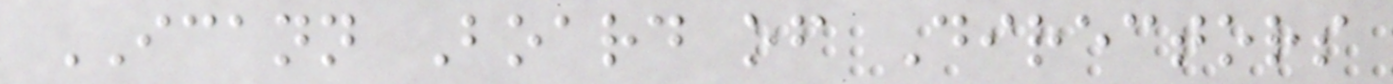ICANN Board of Directors
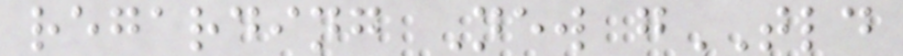regarding New gTLD
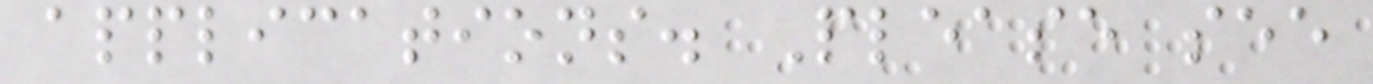applications. Please see
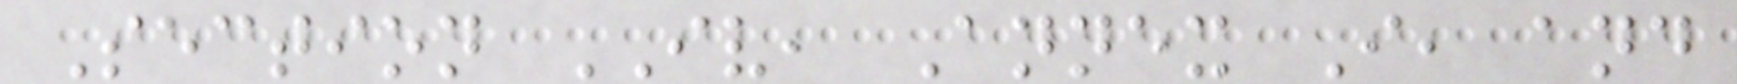Section IV, Annex I, and
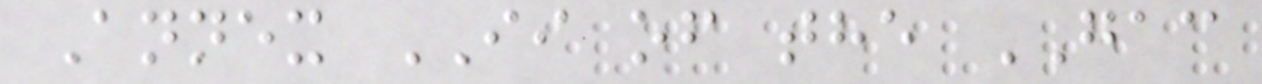Annex II of the GAC
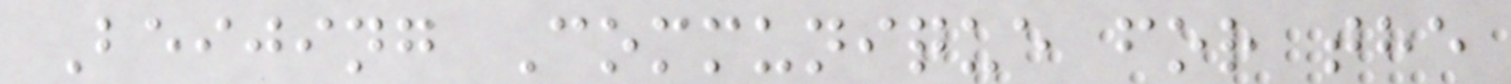Beijing Communique for the
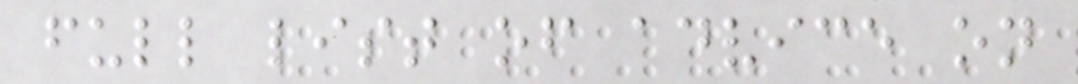full list of advice on
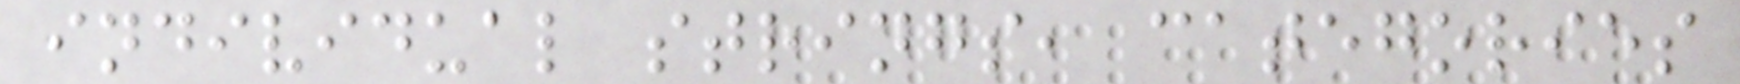individual strings, categories
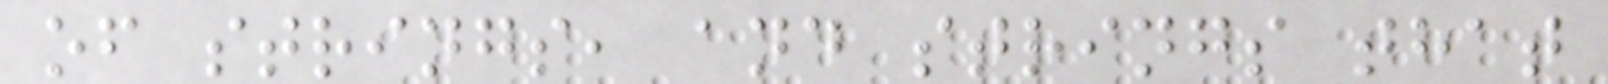of strings, and strings that
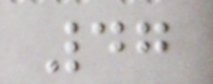47
